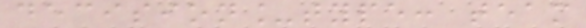decision_type: team
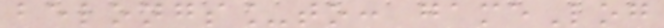belongs_to: gameLog
